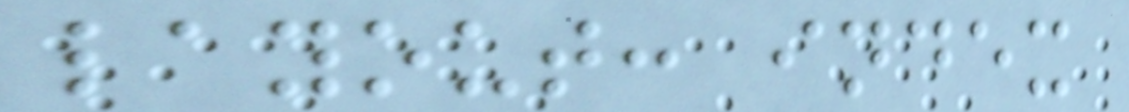layout: index
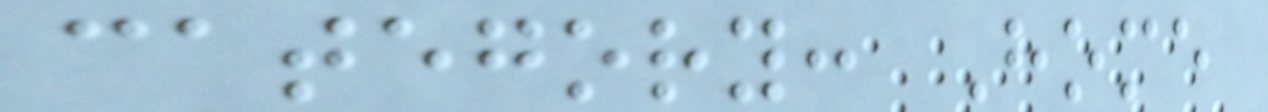category: Home
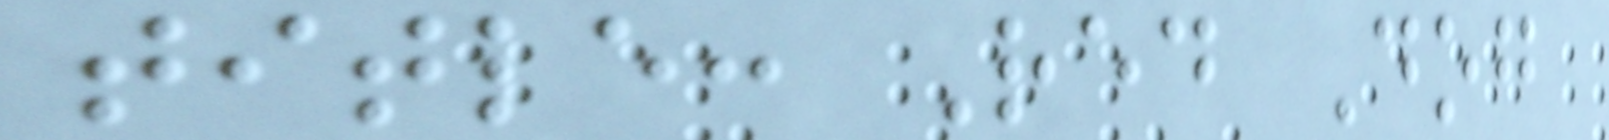title: Red Dog
